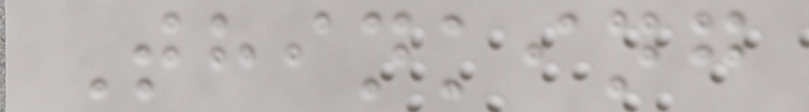Thinking
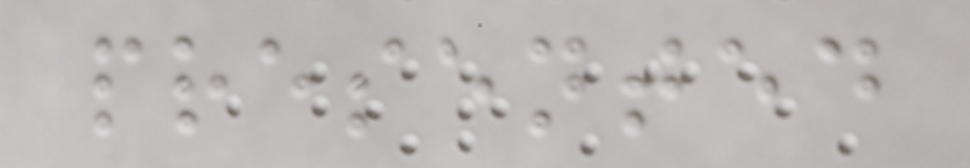presented
